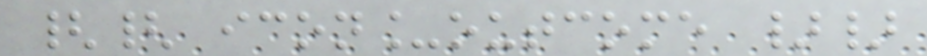{{ icon_outcome }}
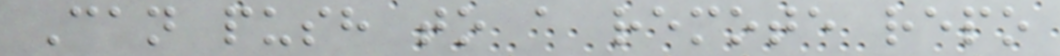Can push to a remote repo
